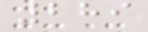289
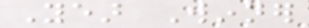Year Winner
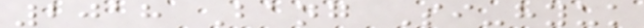2018 Bang Si-hyuk
